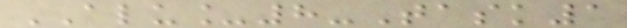ALU_8-Task1
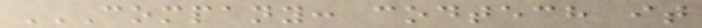COMPANY: CODTECH IT
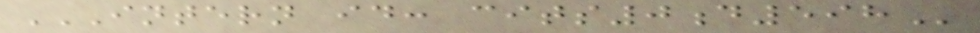INTERN ID: CITS0D598
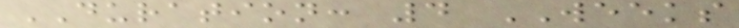DURATION: 4 WEEKS
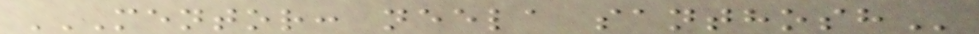MENTOR: NEELA SANTHOSH
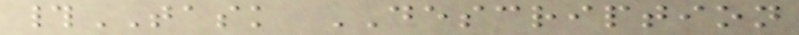#TASK DESCRIPTION
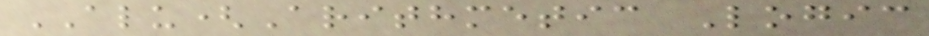ALU(Arithmetic Logic
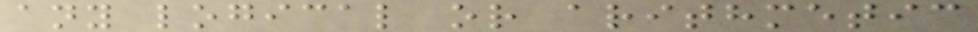any logical or arithmetic
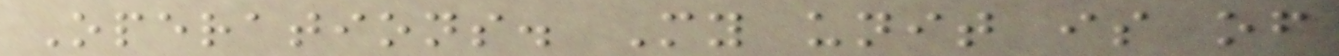Operations. My unit is of
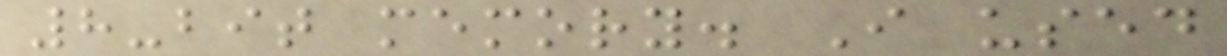8-bit memory. I used
